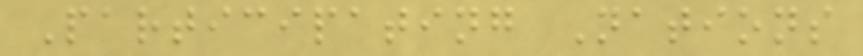Participating Nations
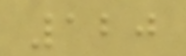120
